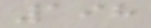198
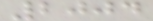2004
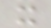x
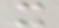x
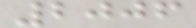2006
